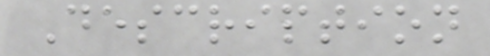Description
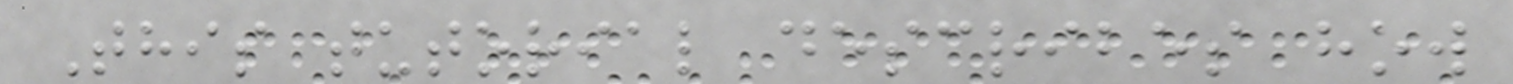This tutorial describes how
